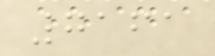7161
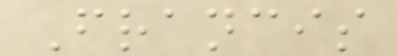Francis
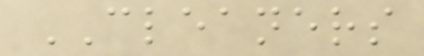CLEANERS
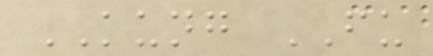KUNG FU
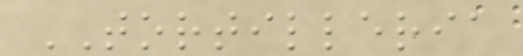TORTILLERIA
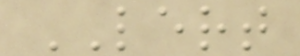LERT
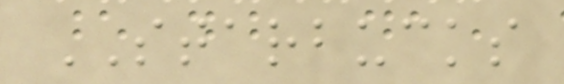STARBUCKS
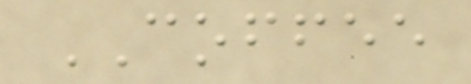COFFEE
